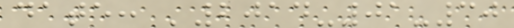date: '2014-01-30
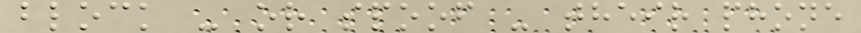block - or spoof - their phone
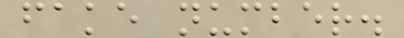fake number.
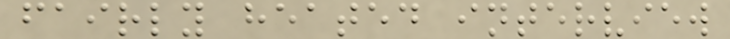fairly heated interview
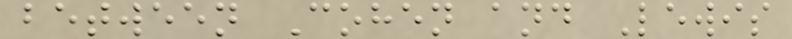between Cohen and Lewis
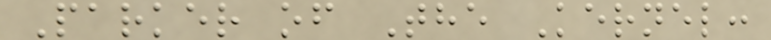Parker of The Kernel:
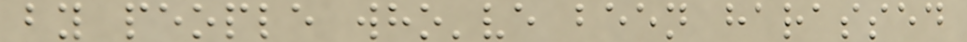by people who've been harassed
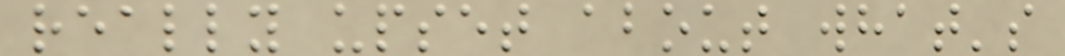really upset about what's
